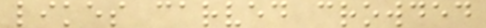likes carved crowded
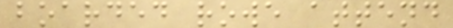boarded rowe attend
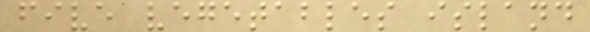five vegetables island
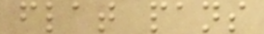flat pans
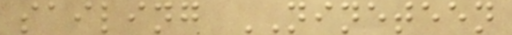sailing NINETEEN
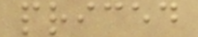priced
